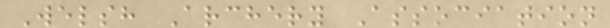Welsh Archery Association
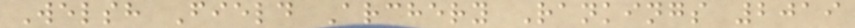Welsh Field Archery Rankings 2019
